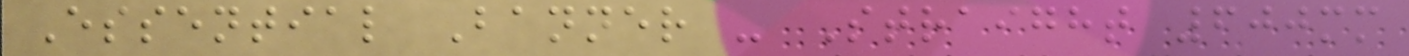Essential Banner - Straight 600mm
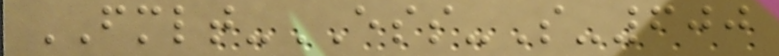FMLT-ESS-S-600
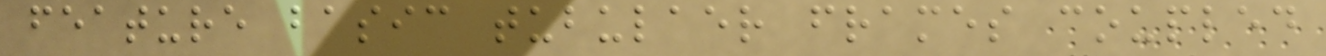feature basic tubulaer frames coupled
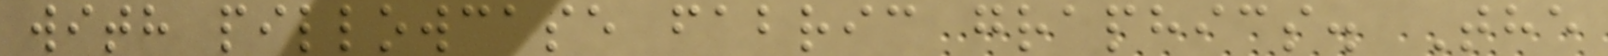with pillowcase fabric graphics. The
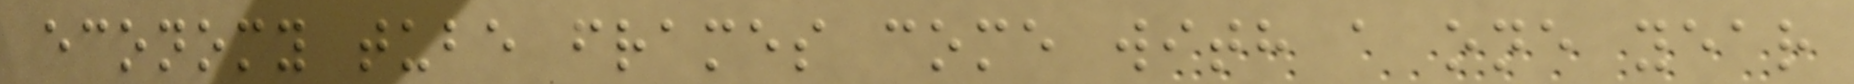economy tube frames come with a one year
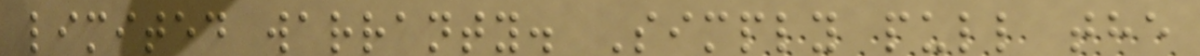limited warranty. Simply pull the
